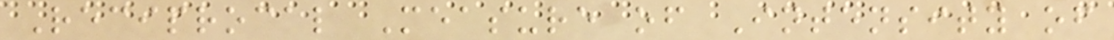Reciprocal Measure of Intensity of
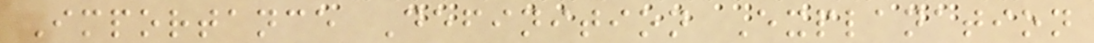Importance Definition Explanation
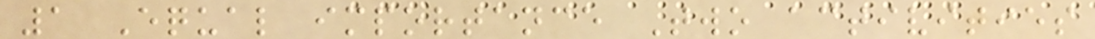1 Equal importance Two activities
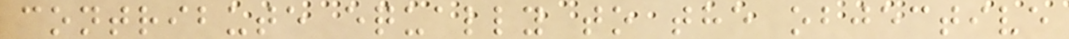contribute equally to the objective
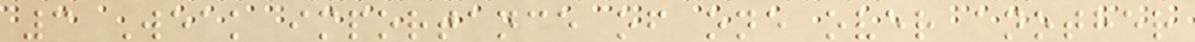3 Weak importance of one over another
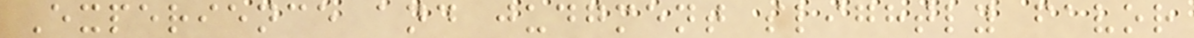Experience and judgment slightly favor
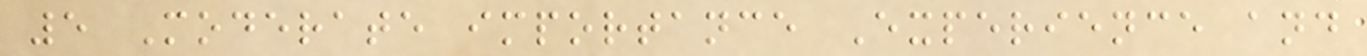5 Moderate importance Experience and
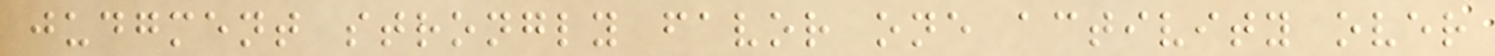judgment strongly favor one activity over
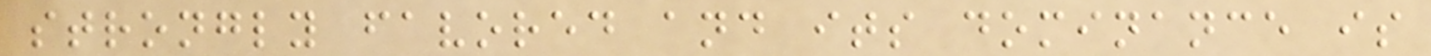strongly favored and its dominance is
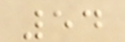54
